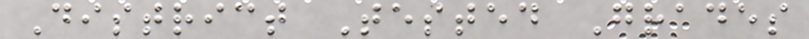District Tested Grades
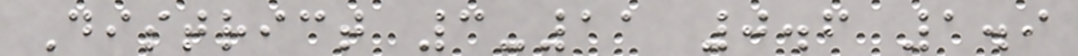District 3-11 0.6 1.9
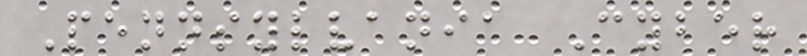Pennsylvania Cyber
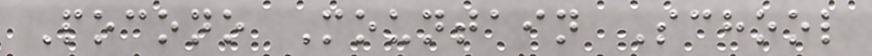Pocono Mountain School
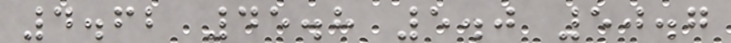4.62 45.8 5.0 50.7
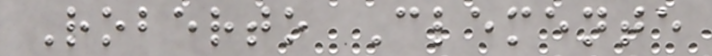Roberto Clemente
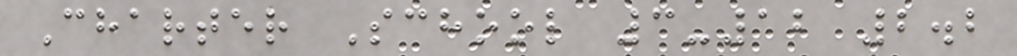Charter School 3-12 2.2
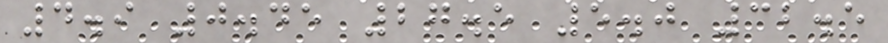4.9 0.45 27.5 5.0 32.5
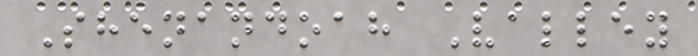Shenandoah Valley
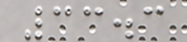33.3
